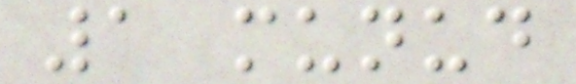1 munud
